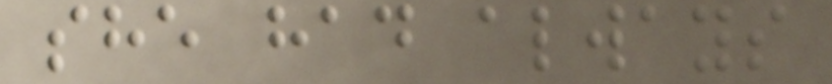she had always
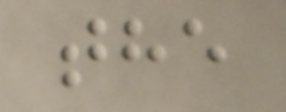the
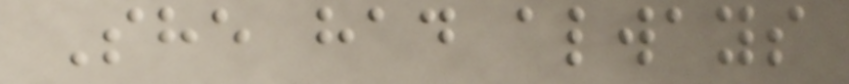She had always
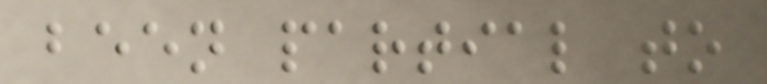been partial to
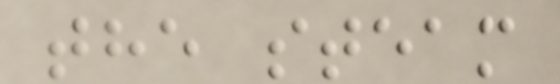the steam
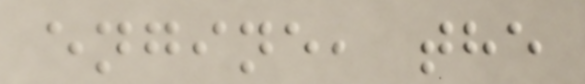engine, the
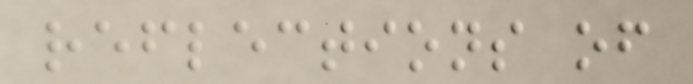reflections of
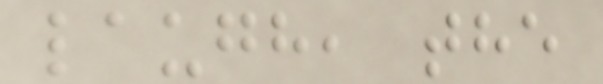laugh, the
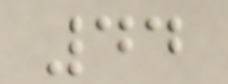44
